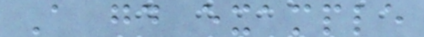A good example
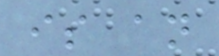is an
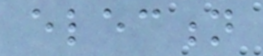election
